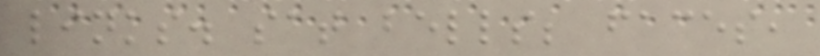links. sat bells; faces,
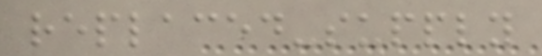replaced-supply
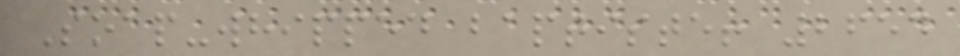Soap-whipped baptiste! 2654
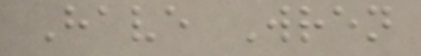Have Wren
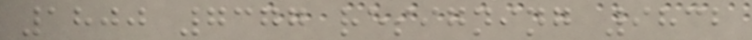1800 7377 resigning 9832
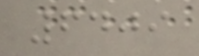6409
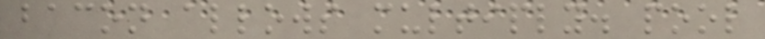bacon allows multiply. pool
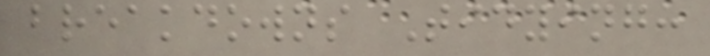breakdowns Tidying:
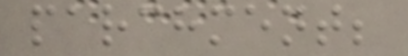parchment;
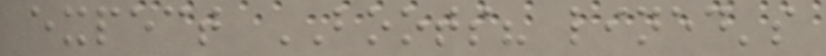expect BOOTS? lined's
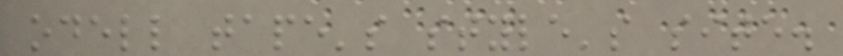odell tape's style's site.
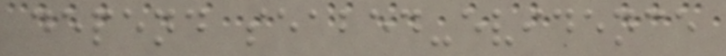depend seabed-evidence
